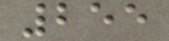255
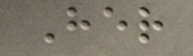Her
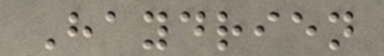Haydrien
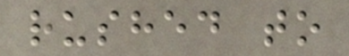rushed to
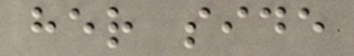her side
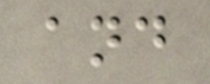and
